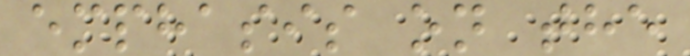emphasis on the
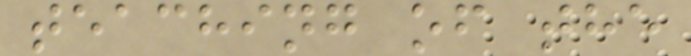teaching of the
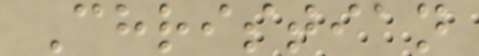Christian
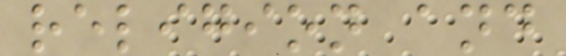religion and
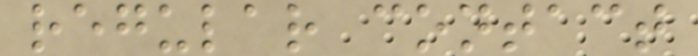regular contact
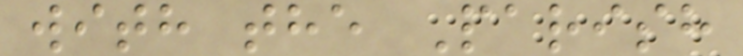with the Parish
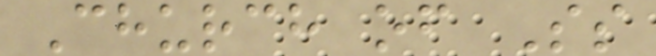Church of Ss
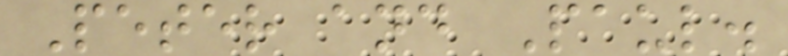Peter and Paul.
